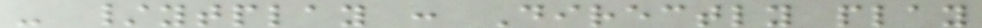- /ytplay : Directly play
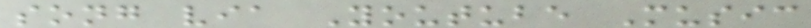song via Youtube Music
